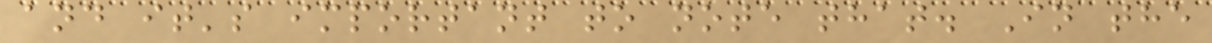and it's important to note that. In the
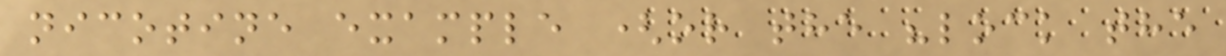nicotine example (or the "lock the
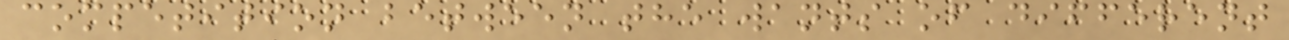competition between the wants of different
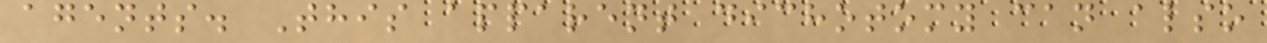agents. This apparent dichotomy can also
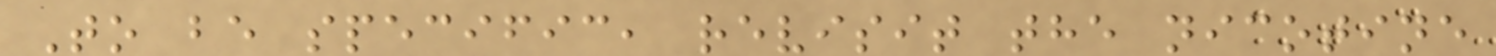To be specific, revisit the nicotine
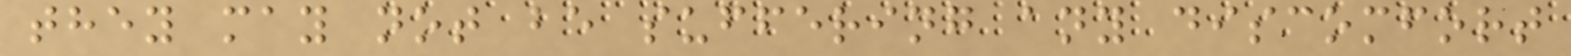they may not be suffering any discomfort
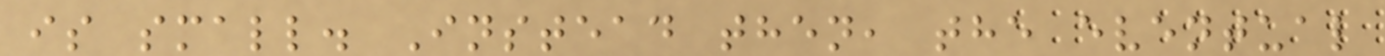is small. Instead then, the eventual
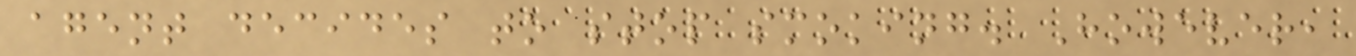agent decides to stop smoking. However,
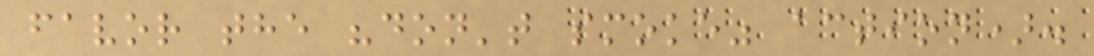favor the "don't smoke" action).
